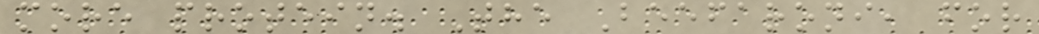more protein. The Beefaroni, for
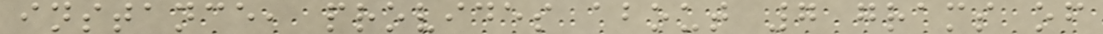instance, provides about 7 grams of
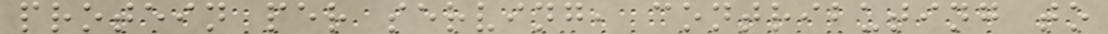protein per serving, contributing to
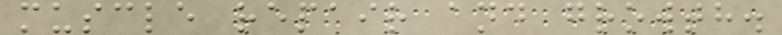muscle repair and growth.
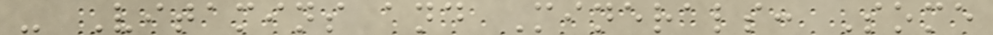- Vitamins and Minerals: Some
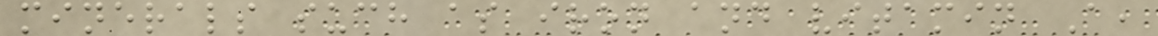minerals such as iron and vitamin A,
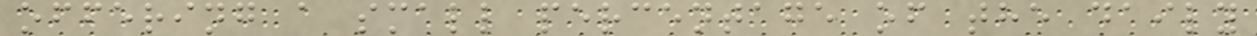offering a small percentage of the daily
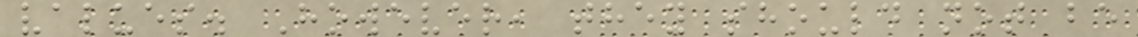values. However, they should not be
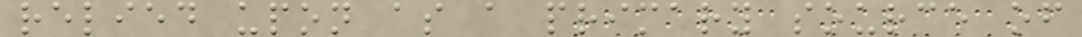relied upon as a primary source of
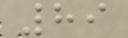89
